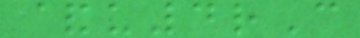&u4rC
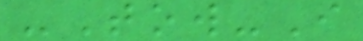-Tow-I
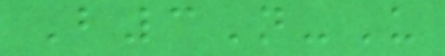B3N-U
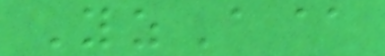YzA@
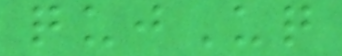qujUq
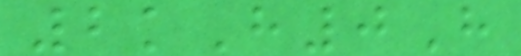2kH0H
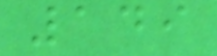149
